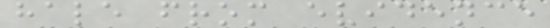hale from evidence
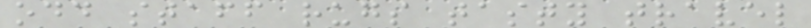odd staff rugs tasty travel
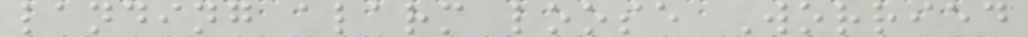landing alarm loose Worried
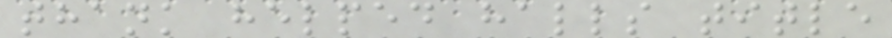thank helped halls title
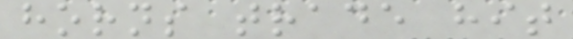horns trade hit
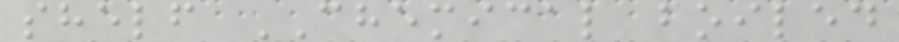shelf CHEMICAL boiled
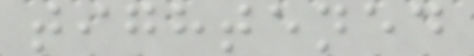tightened
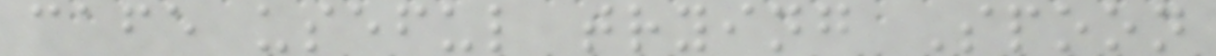cafe useful trying Spoon
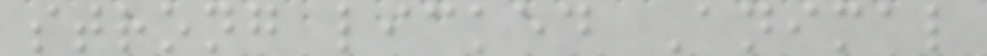strong licked Animal
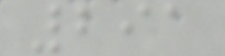291
